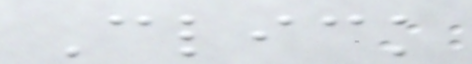Click
